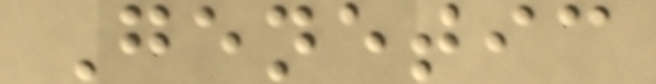Genetic
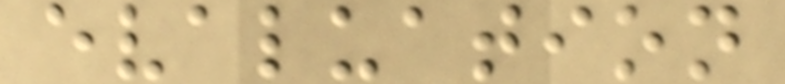evaluation
